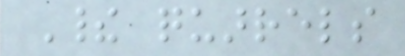Their quarrels
